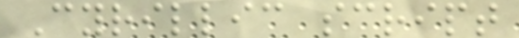Cyrillic script
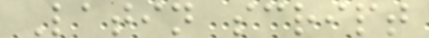Latin script
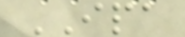IPA
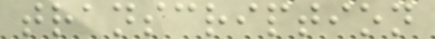transcription
